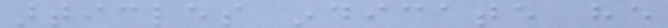articles indicate he
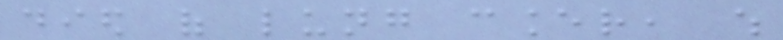died of lung cancer, which
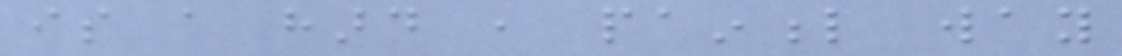is a hard , painful way
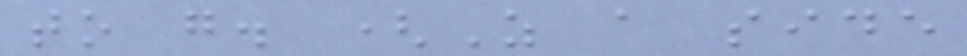to go. (As a side
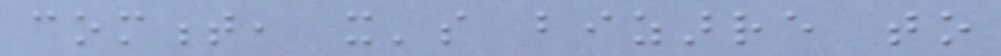comment, it's bizarre to
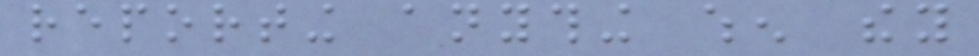reporting anything when they
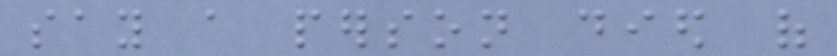say a person died of
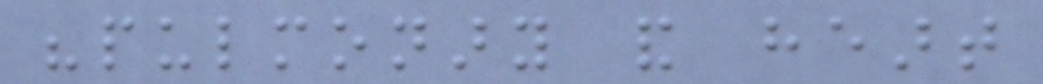"pulmonary and heart
